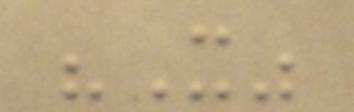"X"
